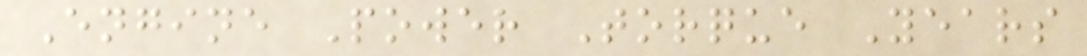Engine Power Torque Years
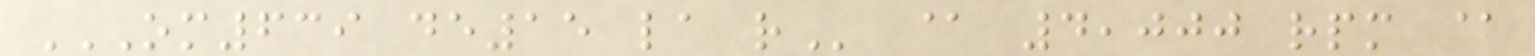OM639 DE15 LA R @ 4,000 rpm @
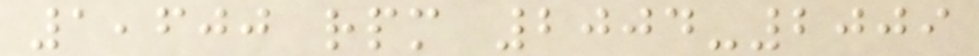1,600 rpm 2004-2009
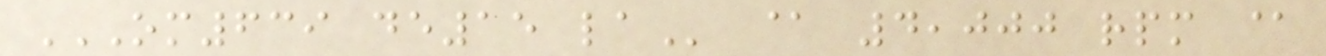OM639 DE15 LA @ 4,000 rpm @
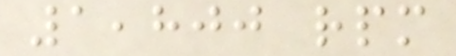1,800 rpm
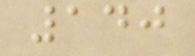140
